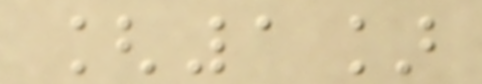[1]
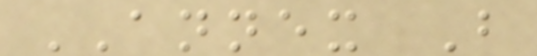ANNEX B
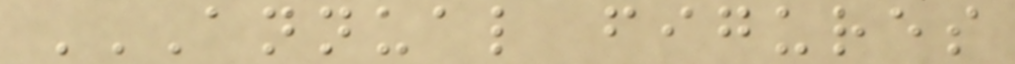ANNUAL FIGURES
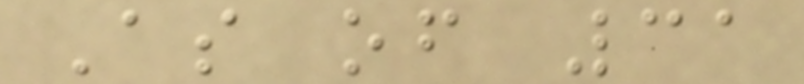As of 31
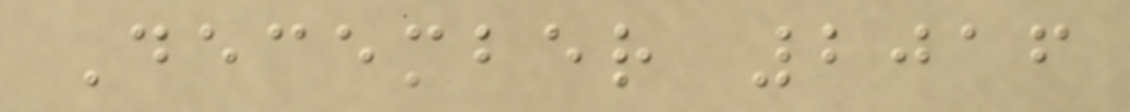December 2016
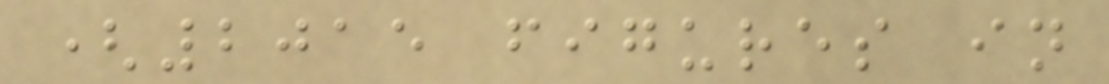(2015 figures in
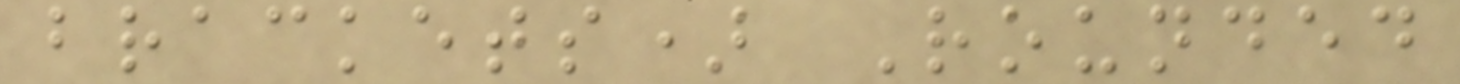brackets) Rounded
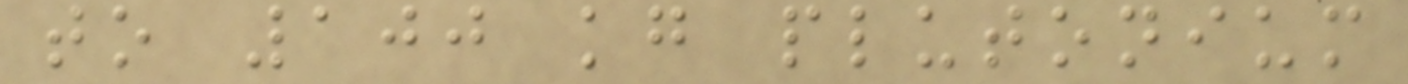to 100 kg plutonium
